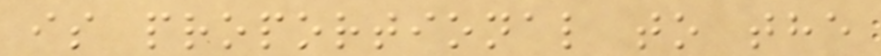is proportional to the
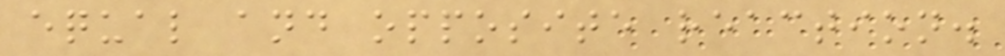equal and opposite reaction.
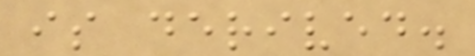is derived.
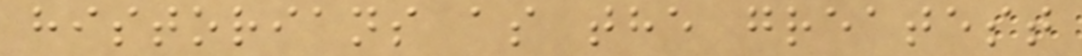historians as the greatest
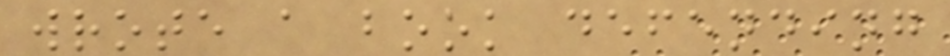wrote a book defending
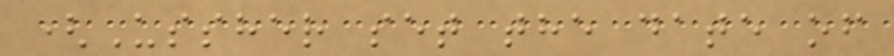(Ussher set the date of
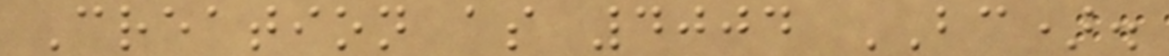Creation as 4004 BC).
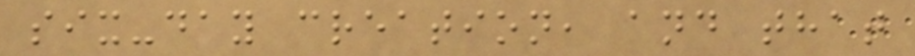six-day creation, and that
